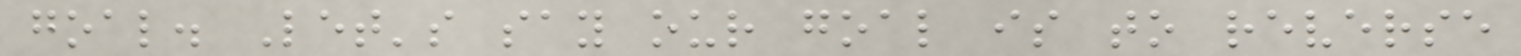goal. Let's say our goal is to reverse
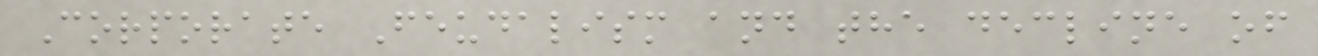Corporate Feudalism and the decline of
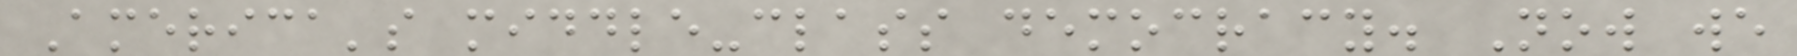America's middle-class democracy. Now we
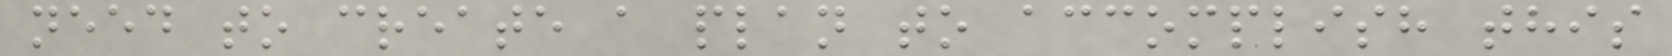need to create a plan to accomplish this
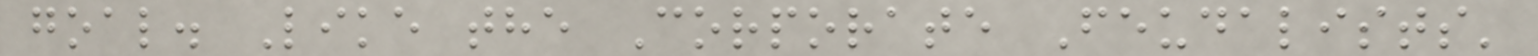goal. Like the Corporate Feudalists'
